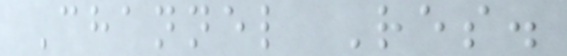Channel Res.
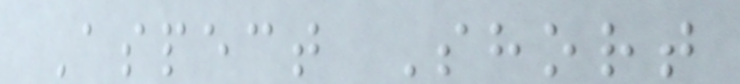Aspect Short
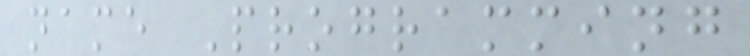name Programming
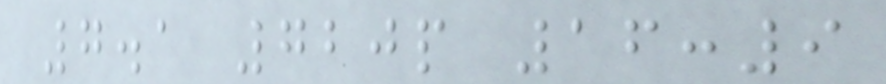7.1 720p 16:9
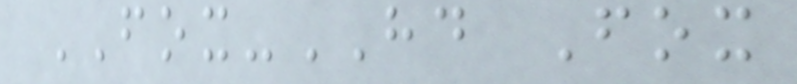FOX-HD Fox
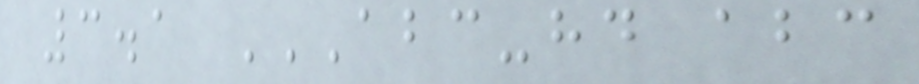3.1 ABC-HD ABC
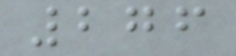276
